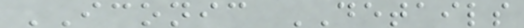ICONIC DETAILS
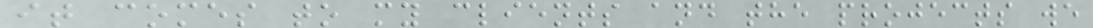it comes to my clients and the projects we
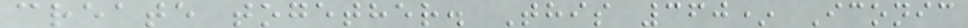create together. This 360* Iconic
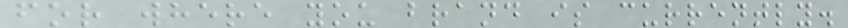for where you brand is currently.
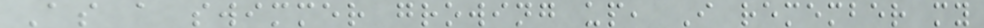As a swimmer growing up, I remember my
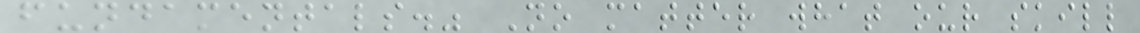fundamentals." No matter what our skill
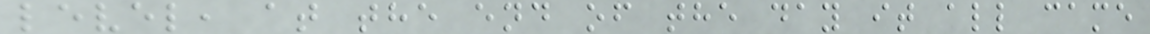level, at the end of the day it all came
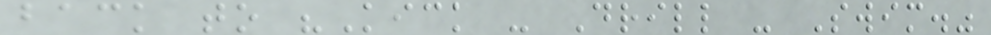back to "Kick - Drill - Swim."
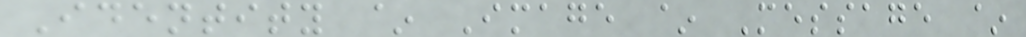Identity ~ Image ~ Message ~
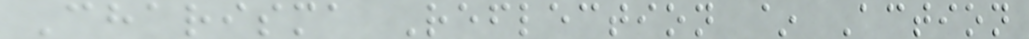Charisma Reflection ~ Action
